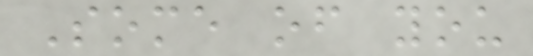Some of you
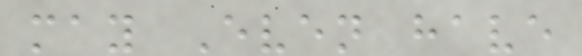may Even have
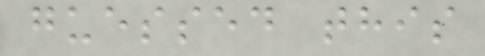guessed this
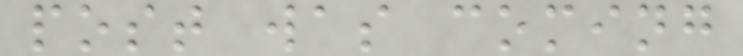post was coming
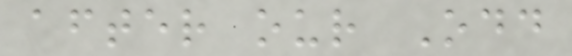after our Odd
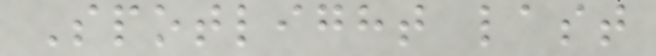Spotlight last
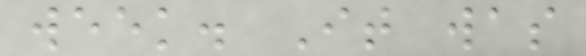week. It was
